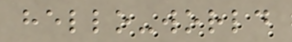hello-world
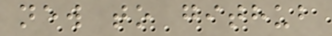new to github
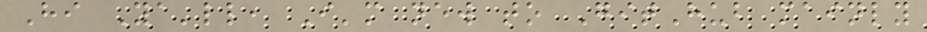Hi Ya'll, I'm new to GitHub mainly
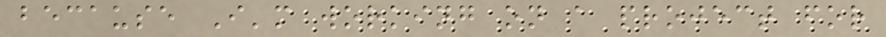because I'm working on a project for
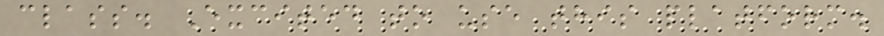class. Excited to use this platform.
